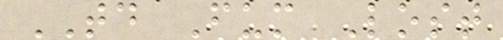TD Fum Lost
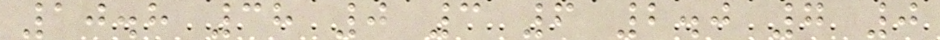10.8 38 0 3 6 2.0 7 0
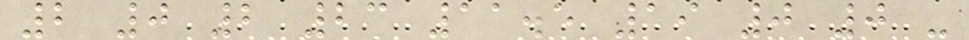2 0 2 23 11.5 19 0 0 -
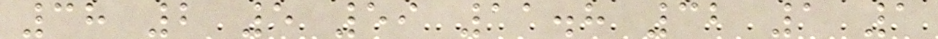38 2 5 59 11.8 32 1 1
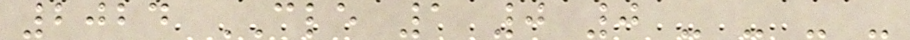2024 CLE 1 0 0 - - - -
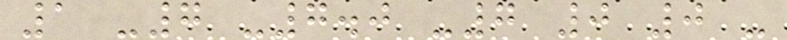1 -7 -7.0 -7 0 0 -
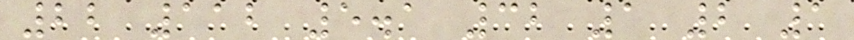22 112 5.1 32 1 2 1
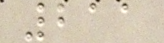211
